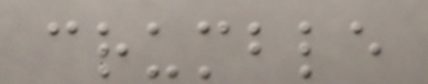crumble
